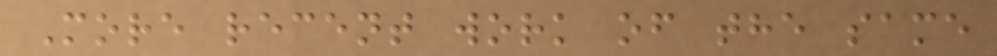More recent work of the same
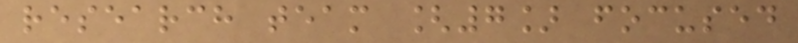research team [7] focused
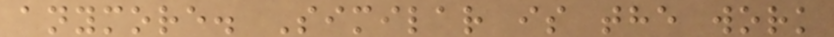anymore. Similar is the work
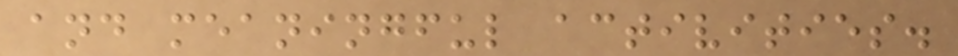and meaningful activities.
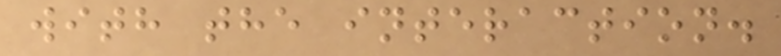with the interaction.
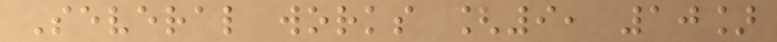Several works [9, 10]
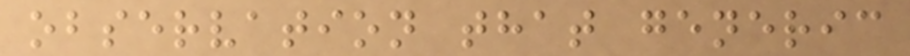observation that generic
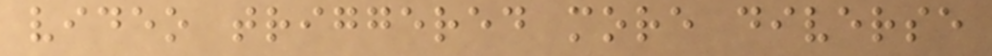video triggered more diverse
